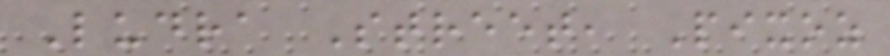Ludra Street, Pixoz
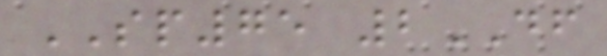SP75 2DF
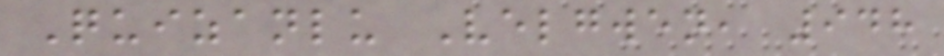Quizanlu Velgwen, 948
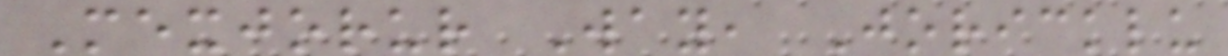Mexjorur Way, Joricklu
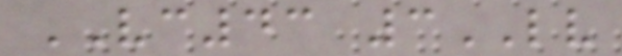VC43 3LV
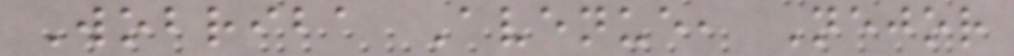Wobriba Avenue, Nejor
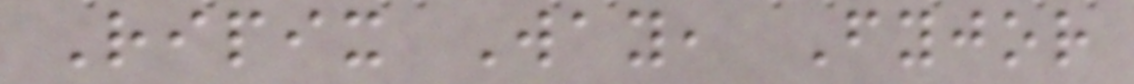Ripix Way, Fyjor
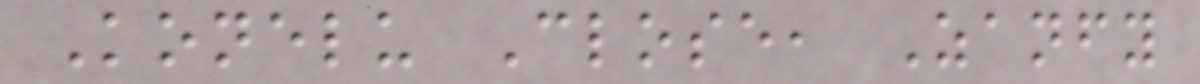Konelu Close, Zanfy
